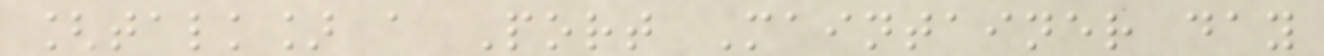[talk] a Port Maintainer day
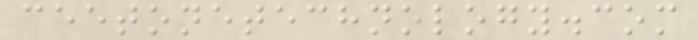ceetonetechnology.com
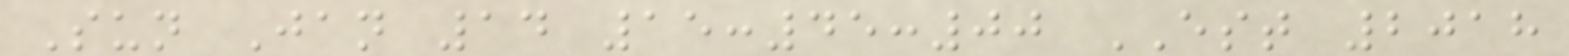Sun Jan 14 15:45:00 EST 2018
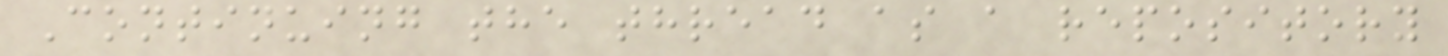Continuing the thread as a repository
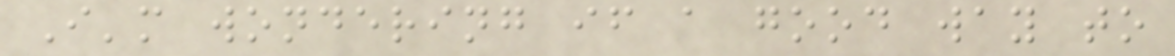I'm wondering if a good way to
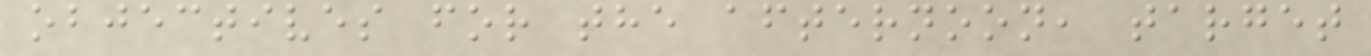objectives for the afternoon, target
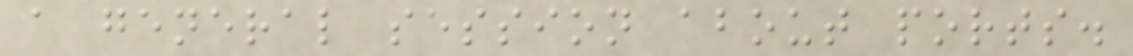a general session about ports.
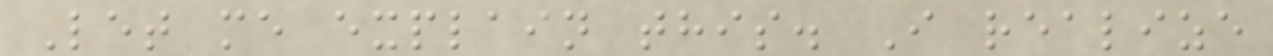Let me explain this. I realize
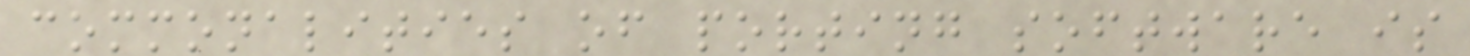commonalities of porting software is
